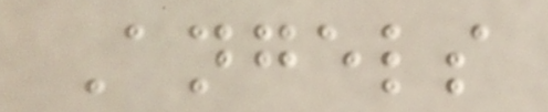Angels
